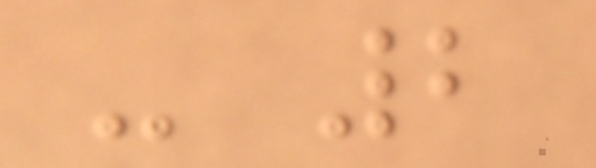- 2
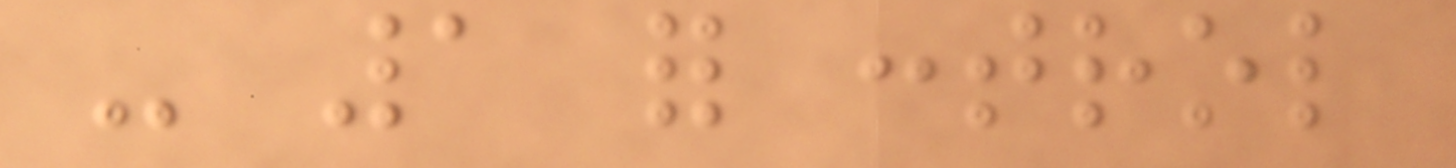- 1 for control
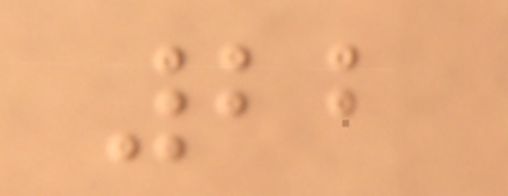22
